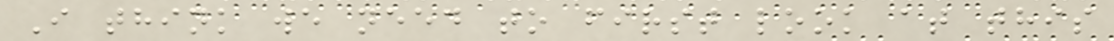I think we need to first look at this
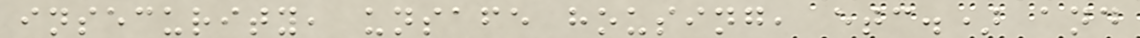insecurity, unsafe housing, etc.) and
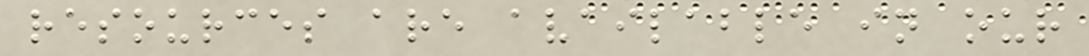resources are available in our
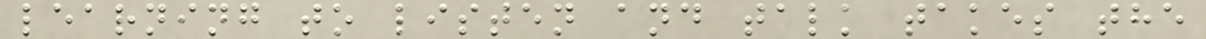learning to listen and talk takes the
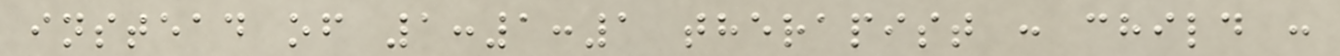instead of 1:1:1 therapist : child :
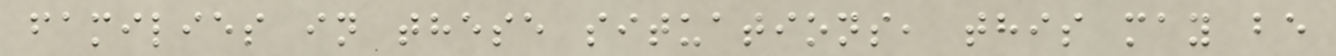families in these situations, this may be
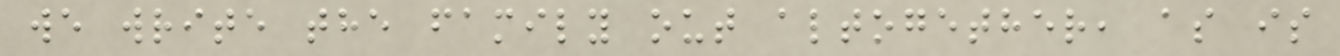we write the family out altogether, as is
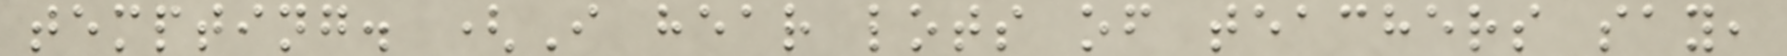tempting. (I hear lots of teachers say,
